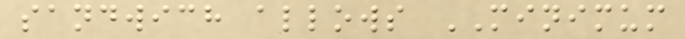sandwich allows MINIMUM
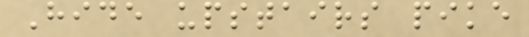Hide upstairs pike
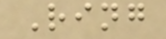Ring
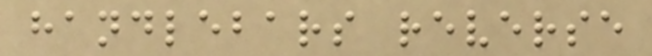handlebars reverse
